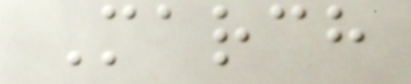March
